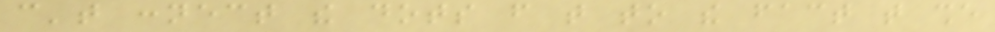can't connect the dots from that to the fact that she
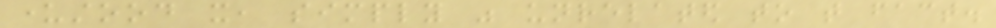understood it, simply was unrelated to that fact.
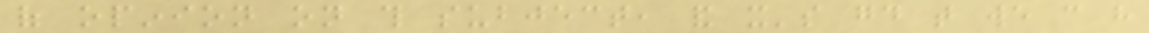of opinion on this subject, and it's good that we can have
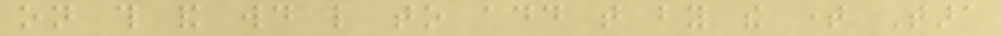on this and would like to add that by the time Tara
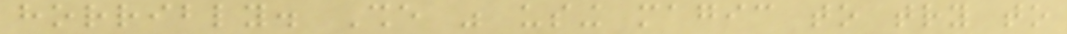horribly. She was using magic to try to
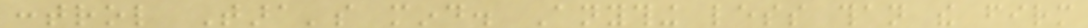control Tara's mind. Anything less than the firm
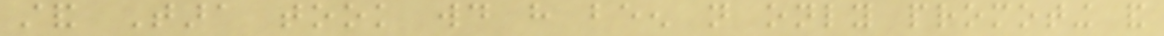stand Tara took would have been not only promoting and
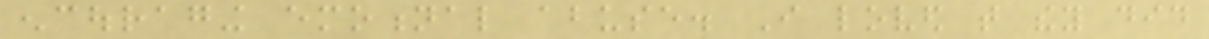encouraging emotional abuse. I loved that they did
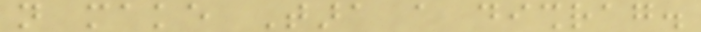not make Tara a dishrag.
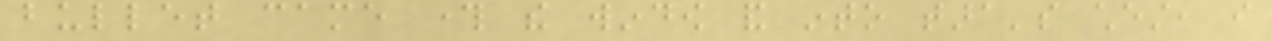bullet came through the window and into tara's chest, i
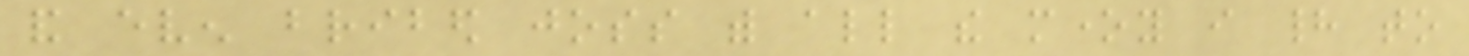and even bribed joss with all the money i had to
